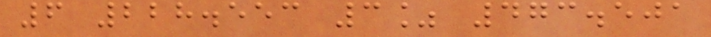6 228.553 3% 473.501
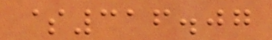$316.07
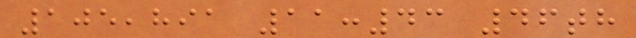105,891 11:43 46th
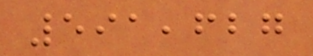591,627
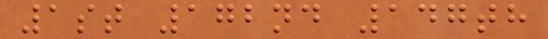1st 172nd 147th
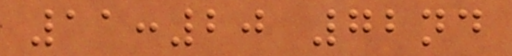11:20 72nd
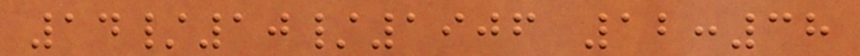14/10/1906 12:38
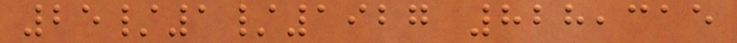25/1/1927 828,315
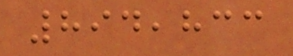894,833
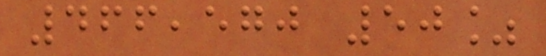466,570 50%
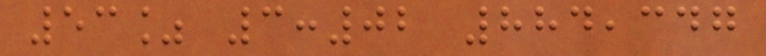53% 3:02 884,347
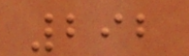292
